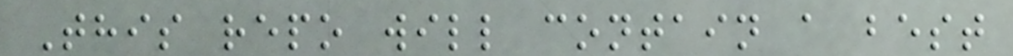This repo will contain a best
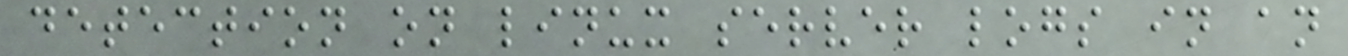detection on linux server logs in an
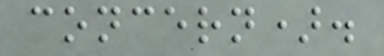concern).
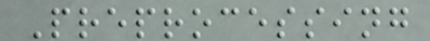Preprocessing
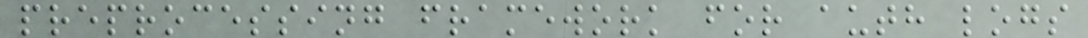preprocessing framework for auth logs
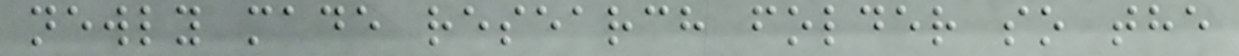newly made research folder so the
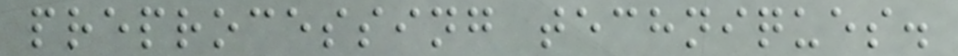preprocessing techniques.
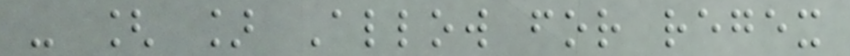- [ ] Allow for regex
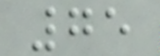75
